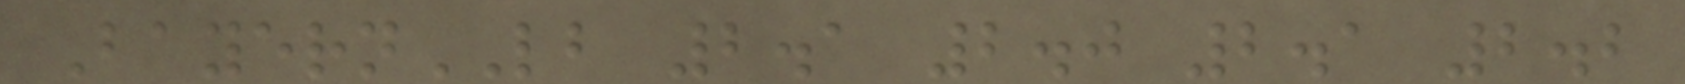BayernLB 2.1 2.0 2.1 2.2
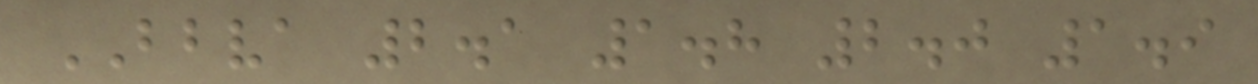BBVA 2.1 1.8 2.0 1.9
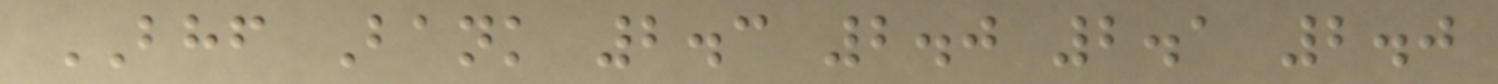BHF Bank 2.3 2.0 2.1 2.0
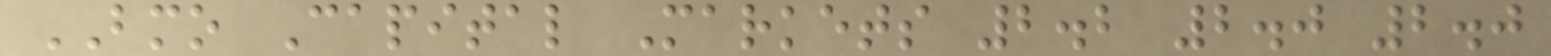BMO Capital Markets 2.2 2.0 2.0
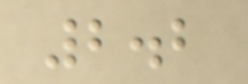2.2
